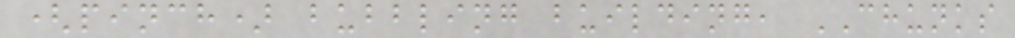(pinch) bubbling building, CHUNKS
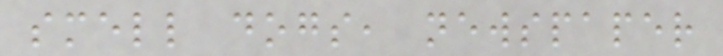smell dogs, newspaper
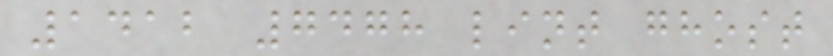1412 7478 lint ghost
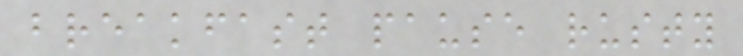breakfast pause rusty
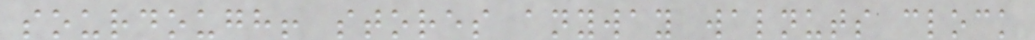sourdough! stores anyway walnuts clock
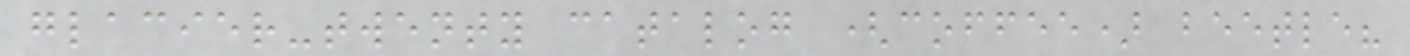glacier-twenty catalog (coffee) beetle?
